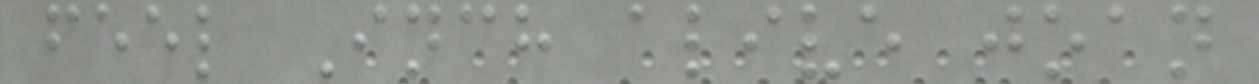feel Inch alive joan
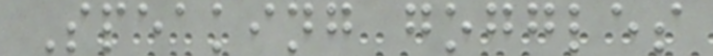Speaking goggles
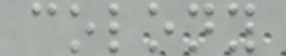colony
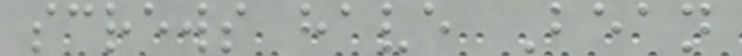screws have Bean
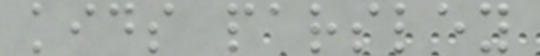kids parsley
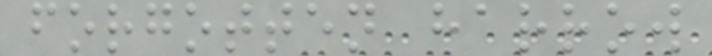forgotten harrow
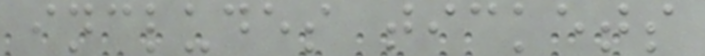includes tickets
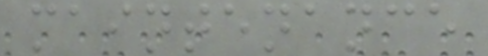maintenance
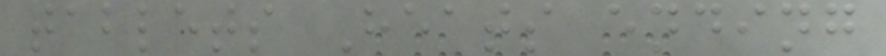tablets Heats ending
